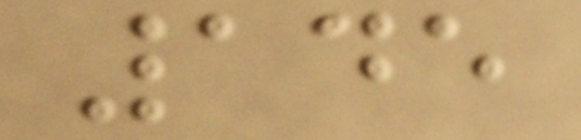145
